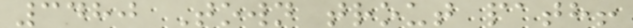3480 Town trout path!
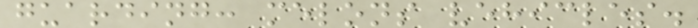guarding: melons vehicles.
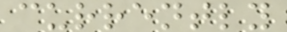currently
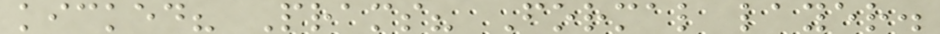kicked? Prams? Formal layer.
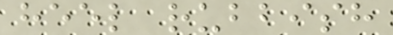heel rubbish
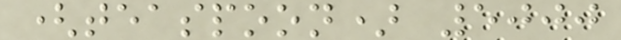(teaspoon) 5000
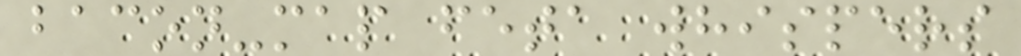bacon-map feta whispers
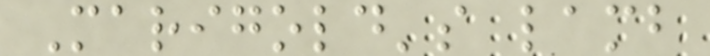Marigold's lamb
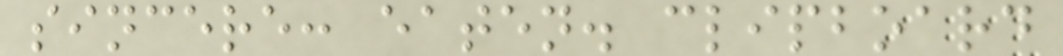sincere: eaten. clipboard
